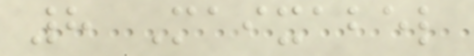8 Maixabel
